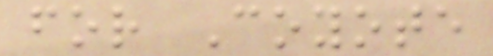for Coyote
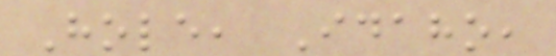Hole, Idaho,
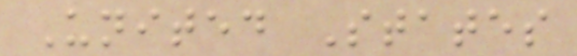United States
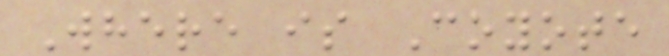Where is Coyote
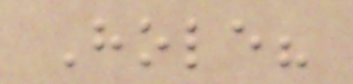Hole?
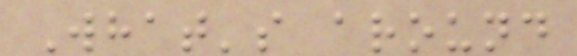What's around
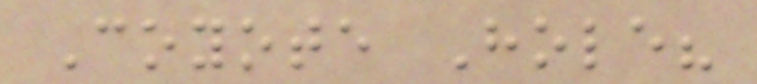Coyote Hole?
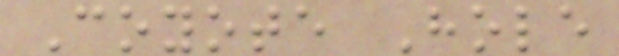Coyote Hole
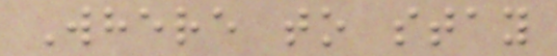Where to stay
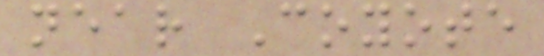near Coyote
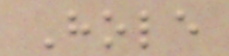Hole
